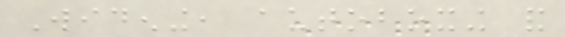Widening, autoboxing and
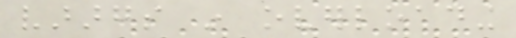varargs in overloading
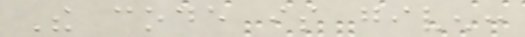The code is given:
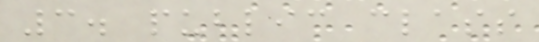3. public class
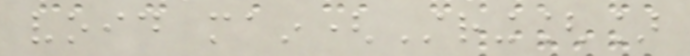void main(String[]
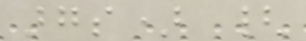args) {
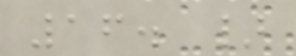16. }
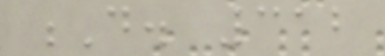D. 312
